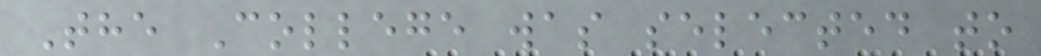The College was selected to
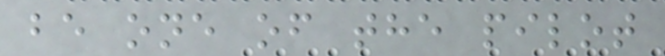be one of the pilot
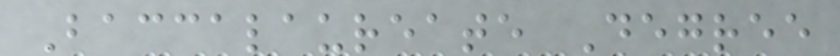Baccalaureate Degree
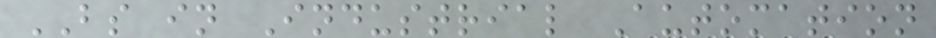BS in Industrial Automation
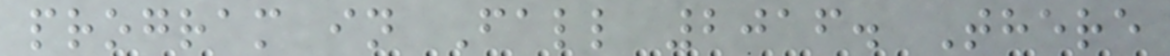program in Fall 2016. There
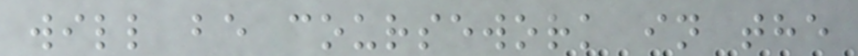will be coursework in the
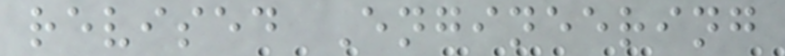revised Engineering
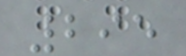295
